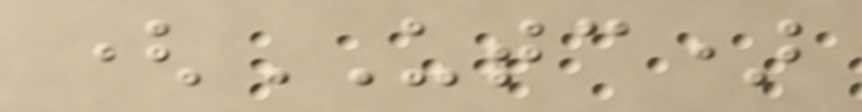(UTC)
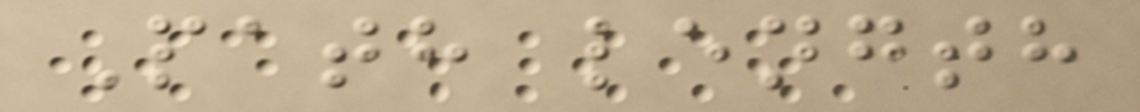Path length
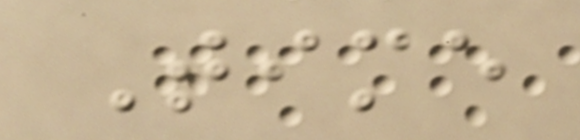Time
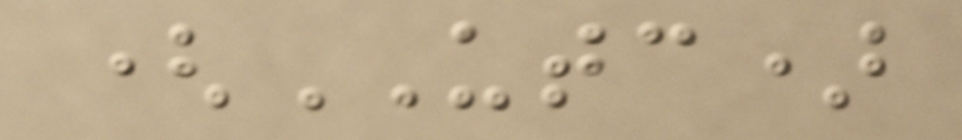(UTC)
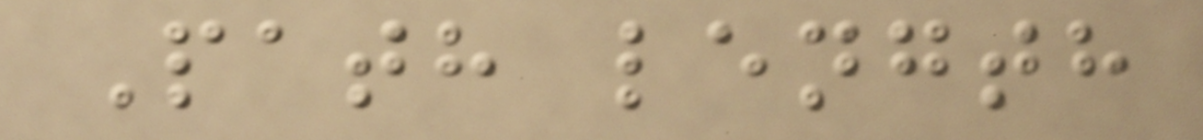Path length
